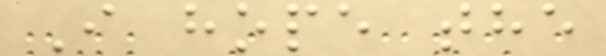I hope the
